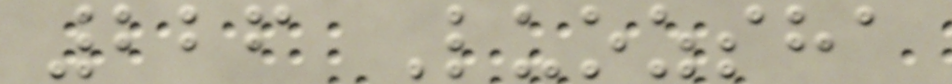226 Luozsha
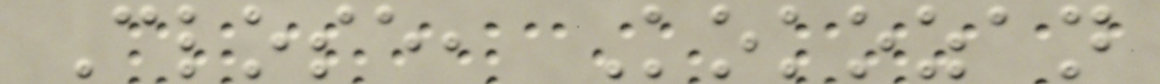Close, Kokozan
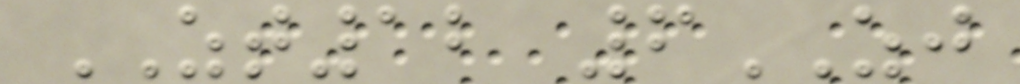ZT12 6ZJ
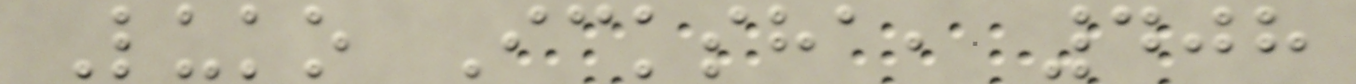Luko Icksha, 408
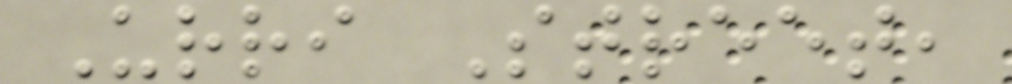Urri Street,
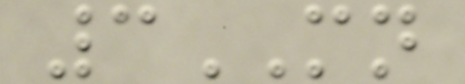3MN
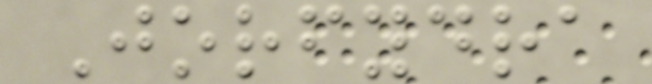Jorfydra
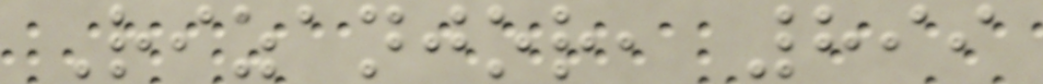Rizanjor, 899
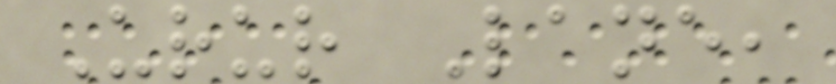Urur Lane,
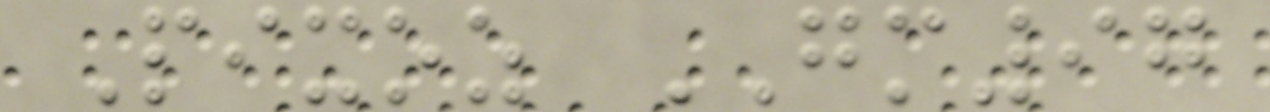Pixoz GM97
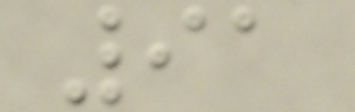91
